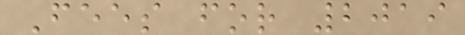Fees for 2019
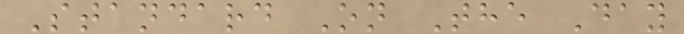Standard On The Day
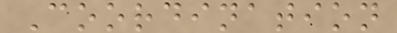Coordination
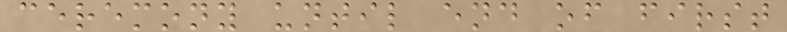ceremony until end of first
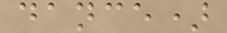dance)
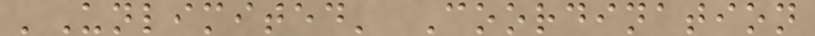'Unlimited' Coordination
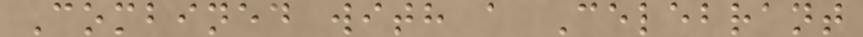Combined with a Celebrant
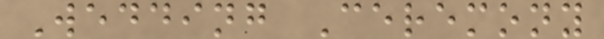Wedding Ceremony
